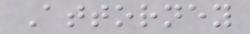Attorney
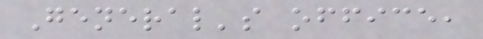General's office,
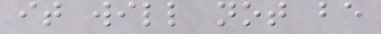it will not be
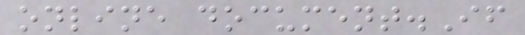online document.If
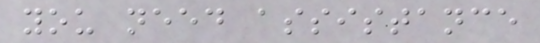you need assistance
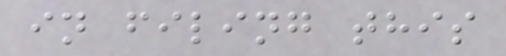in filing this
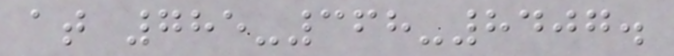at 785-368-8407.
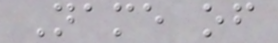Name of
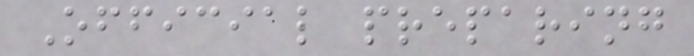Official preparing
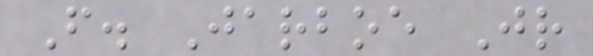F. Jarboe Jr
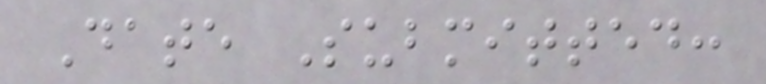Date Submitted:
